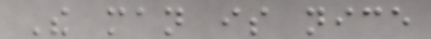The man is nice
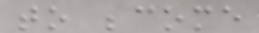to become
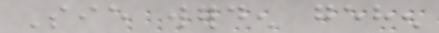Sie werden gehen
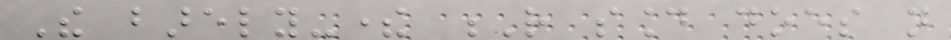The barely-there R sound does not
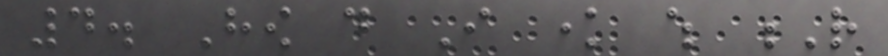4. How do I know which R
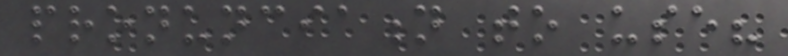pronunciation to use?
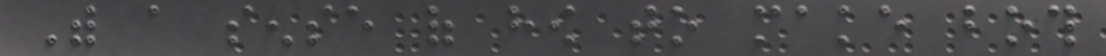With a sense of how to make both
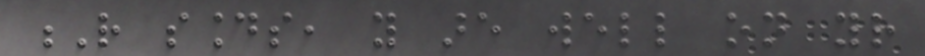R sounds, you are well on your
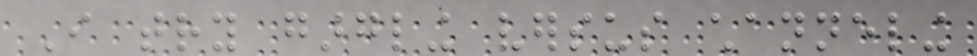I try gargling versus channeling
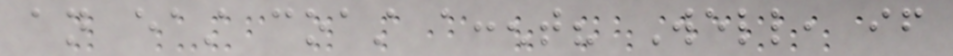an east coast accent? Well, if
